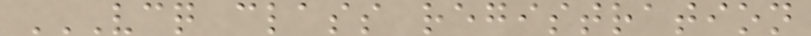VCQ CLASS REGISTRATION
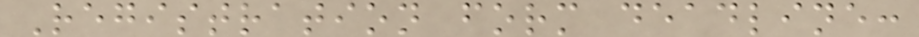Registration form deadline:
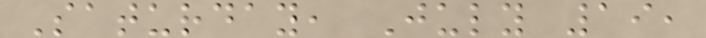Saturday, July 19,
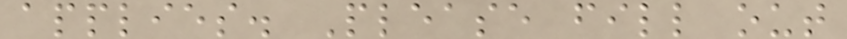applies. Please fill out
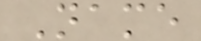Name
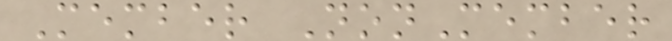Member NonMember
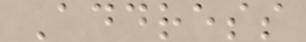Address
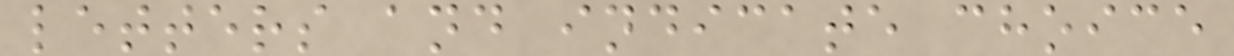letters and indicate choice
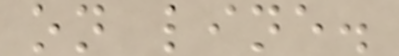on line.
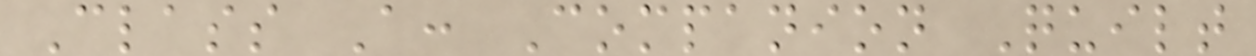Class A: Companion Quilt
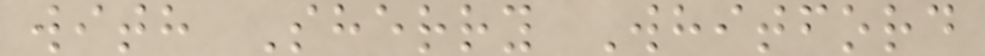with Sherry Whitford
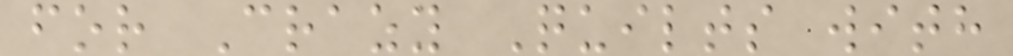for Crazy Quilts with
